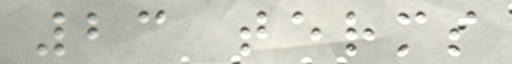23 terms
